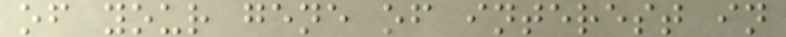of your gene of interest in
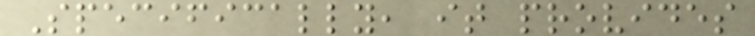Specifically, it provides
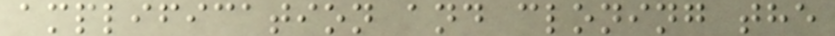amplification and cloning the
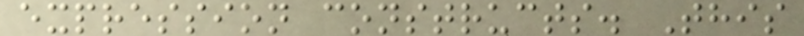expression constructs. This
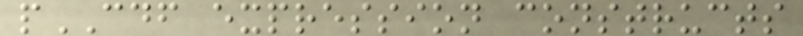pCDF expression constructs
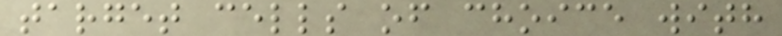target cells of choice with
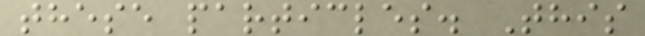these particles. This
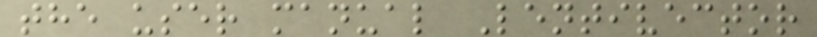the user manual Lentivector
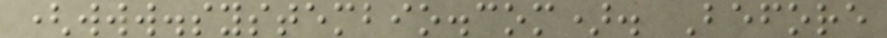(www.systembio.com). Before
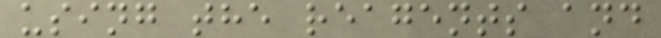using the reagents and
